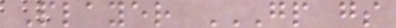Player GP GS
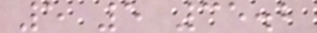5 5 35.2
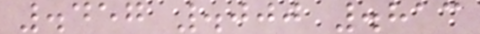.457 .000 .813
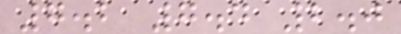7.2 7.4 2.0
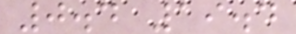0.4 19.4
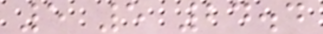5 5 24.4
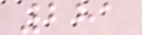281
